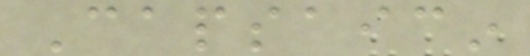Capsaicin
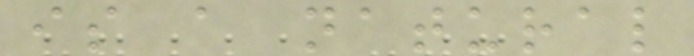is a natural
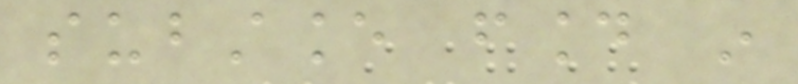substance found in
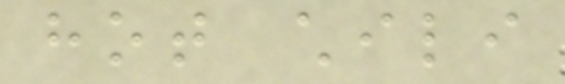hot chili
